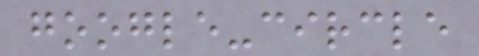google-circle
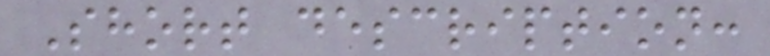Short description:
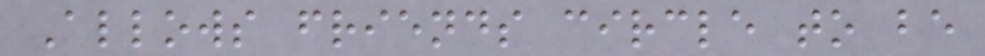Allows friends circle to be
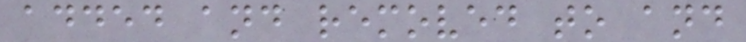added and removed to and
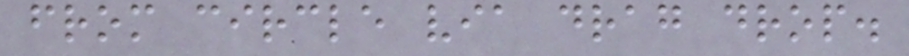from circle via drag drop.
